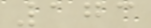173
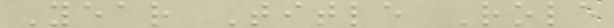Year Title Role
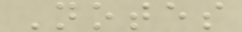Notes
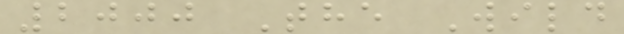2000 The Wild
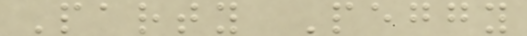Party Peggy
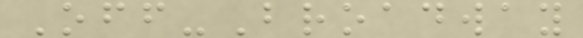Off-Broadway
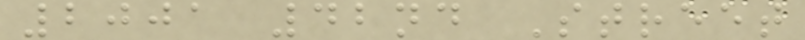2001 42nd Street
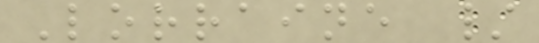Lorraine /
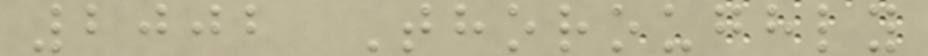2002 Thoroughly
